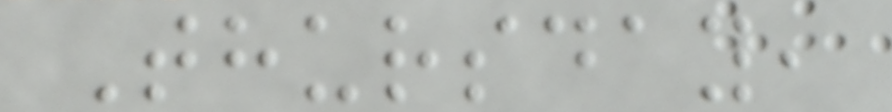Thursday,
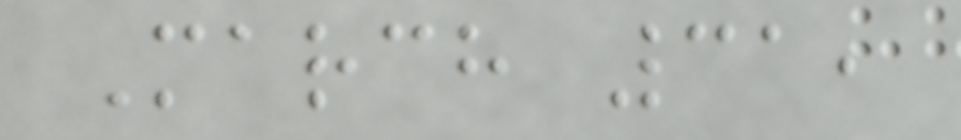March 31,
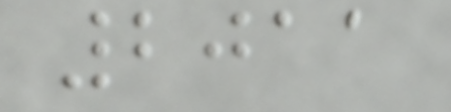2011
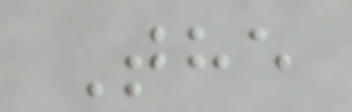The
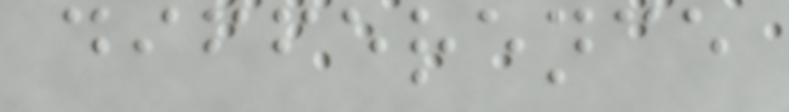difference
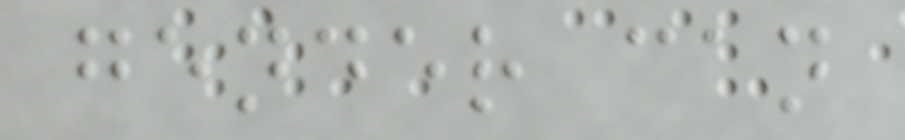gender can
